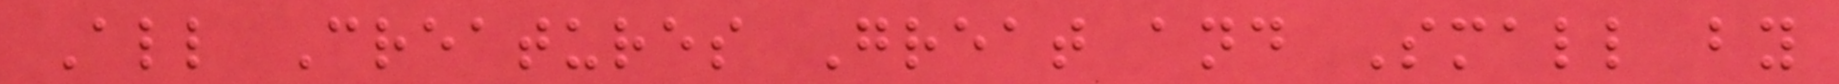All Creatures Great and Small by
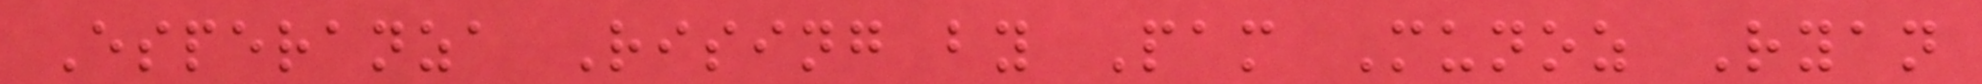Esperanza Rising by Pam Munoz Ryan
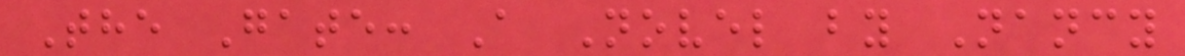The Gate: A Novel by Nancy
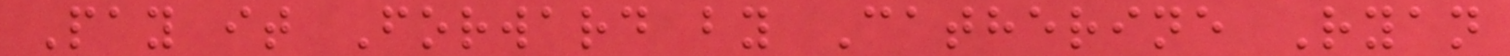Pay it Forward by Catherine Ryan
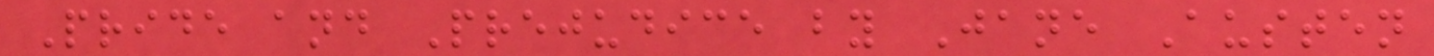Pride and Prejudice by Jane Austen
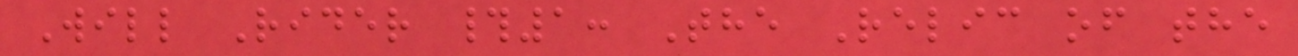Will Rider #1: The Relic of the
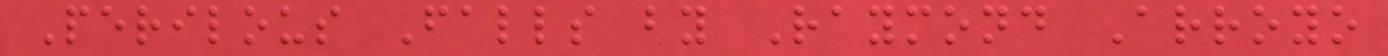Perilous Falls by Raymond Arroyo
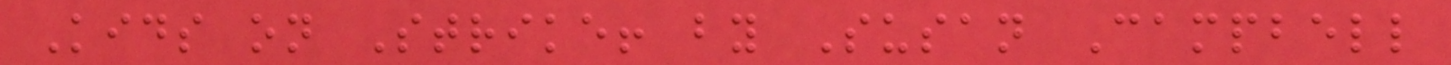Kids on Strike! by Susan Campbell
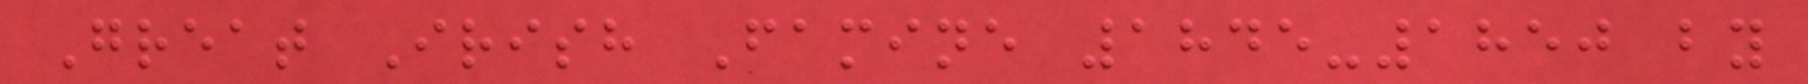Great Irish Famine 1845-1850 by
